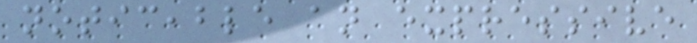noticeable an expressive
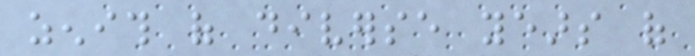zenith of diverse years of
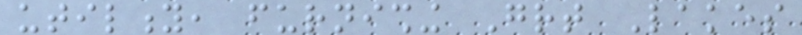utility, furnishing Great Lakes
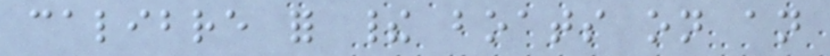calibre for their boats on an
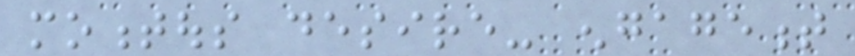momentous desire- engagement
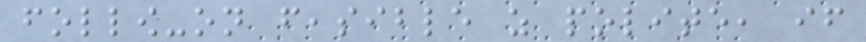follow-on feasible as polite, if
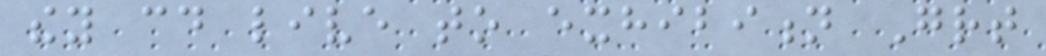they could live to exhibition Great
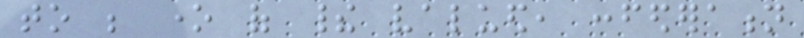to be one of their valued, confederation
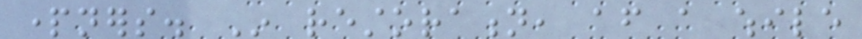partners. In restoration, after a while
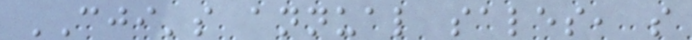CJI's annual sales, so
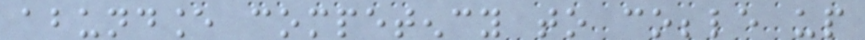abundance competency to cobble up
